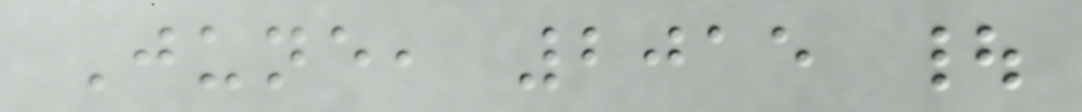June, 2015 |
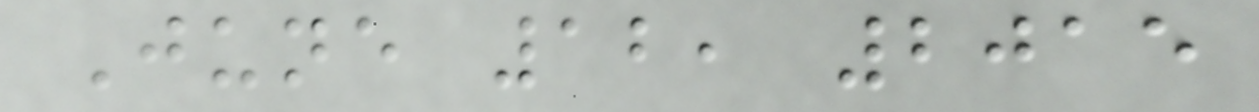June 12, 2015
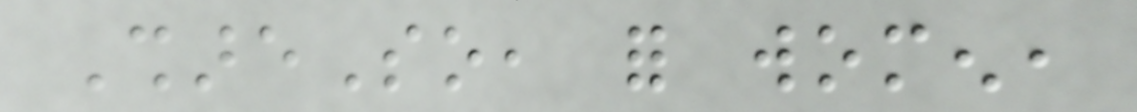ShareSo, for women,
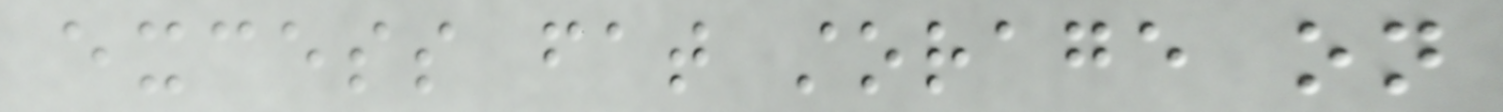excess fat storage on
